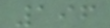196
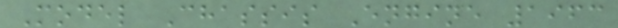Model Chassis Engine 1963
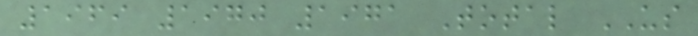1969 1970 1971 Total US
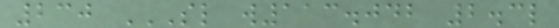230 SL W113.042 2.3L
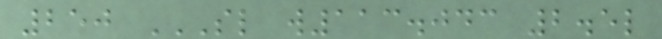250 SL W113.043 2.5L
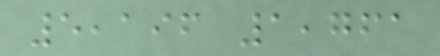5,196 1,761
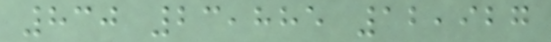830 23,885 12,927
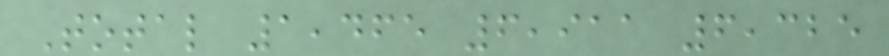Total 1,465 6,911 6,325
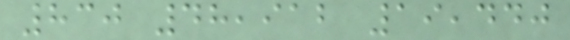830 48,912 19,440
